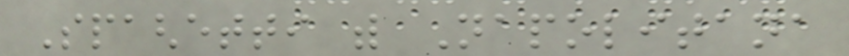Spaghetti with Napolitana
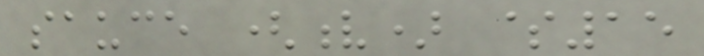sauce (v) $15
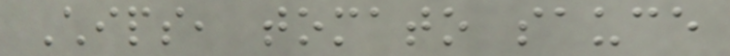Chips, tomato sauce
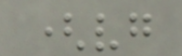(vg
